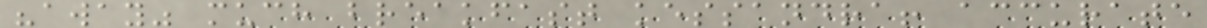"away" much breakfast kessandra! accurate
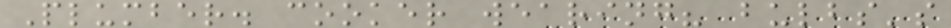Plumber. cooker wearing? bulbs's
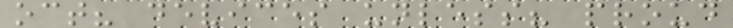oct? devices unless? proud
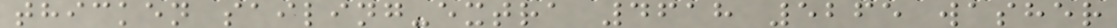thicken sailing-extra 4618 5265 washer
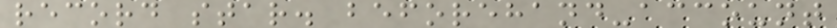record star. beforehand-account
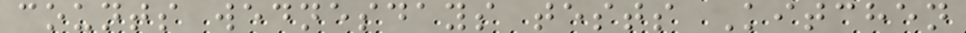counts wednesdays tests Kitchen
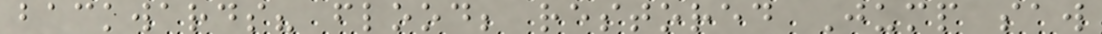backwards? flood; restored Jump saw
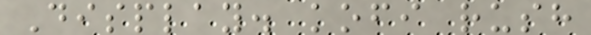Display. kofi rush
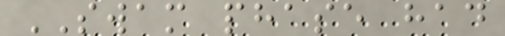SWAM phase had
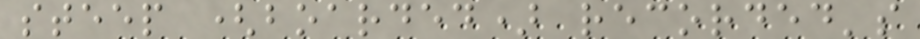steep (boarded) recorded's
